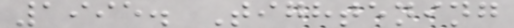1995. Tightening
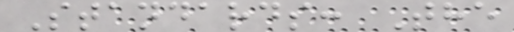Standards: The
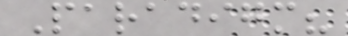Paradigm?
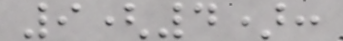9(4):
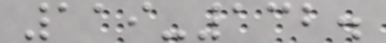119-132.
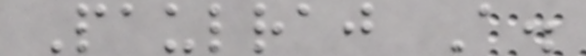Paulraj A.
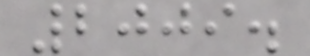2009.
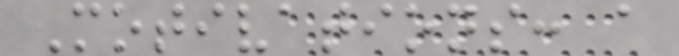Motivations: a
